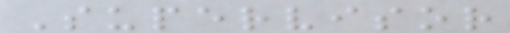Supervisor
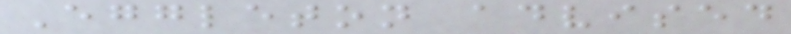Eggleton advised
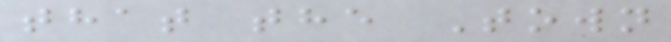that the Town
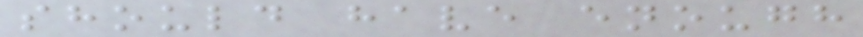should have enough
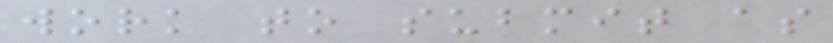work to submit as
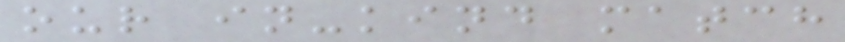our in-kind match
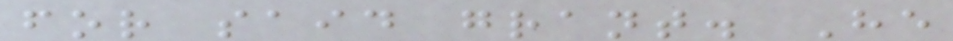for said grant. He
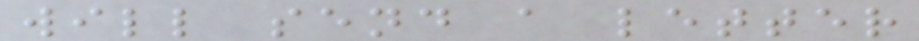will send a letter
